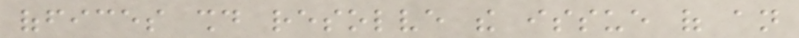offices should resolve the issue of an
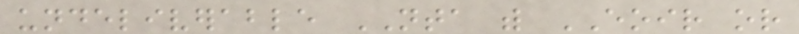undeliverable NTA with EOIR or
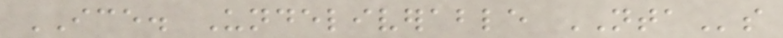ICE. Undeliverable NTAs
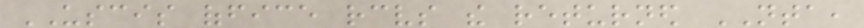USCIS office receives the returned NTA,
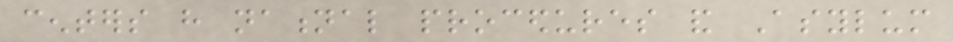centers have national procedures and Asylum
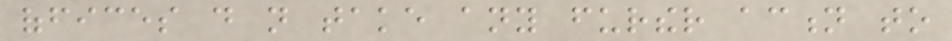offices do not take any further action to
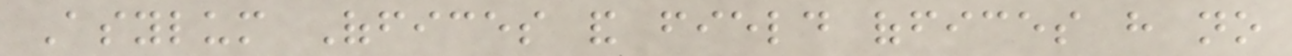Asylum Offices and field offices have no
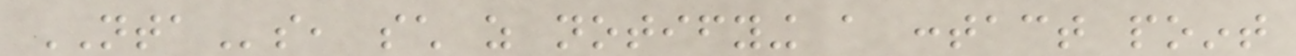NTAs, such as notifying a contact point
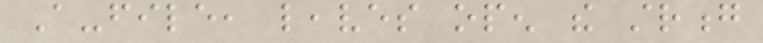A-file, leaves open the strong
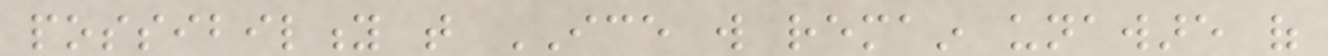possibility that ICE will remain unaware of
